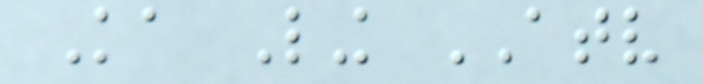Ka Ling ATV
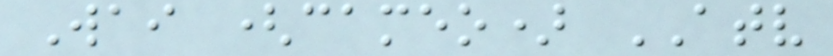Wai (cameo) ATV
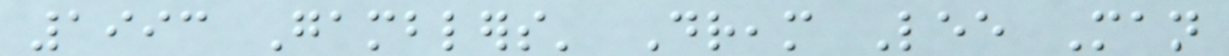1993 Gamblers' Dream Lee Man
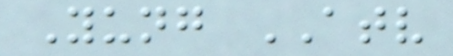Yung ATV
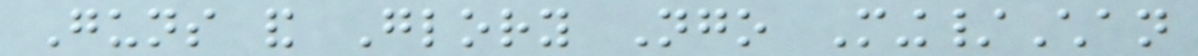Guns and Glory Ngo Ming/Chan
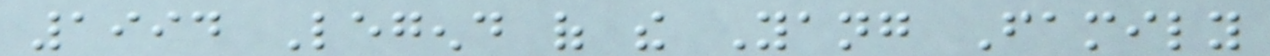1994 Legend of the Yang Family
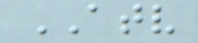ATV
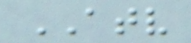ATV
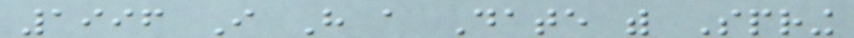1996 I Have a Date with Spring
